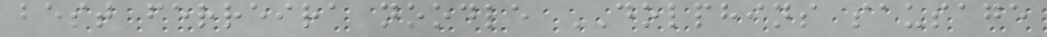best ferreira noodle DOLPHINS sausage
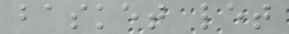basket let
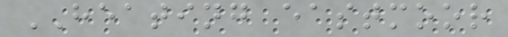HEATING eastmoor
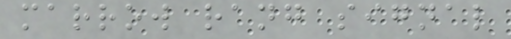marrow rang signal
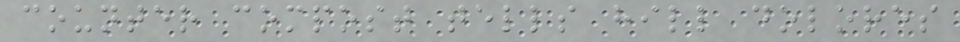counter compost tells hill dolores
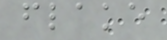flake
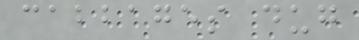cabbages dug
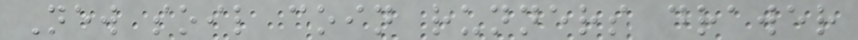New soil coin runners drawer
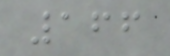166
